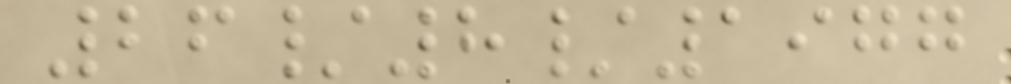26/8/1977
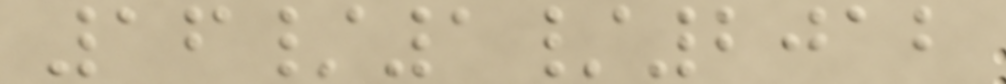16/1/2012
